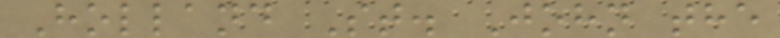Holland St. John the
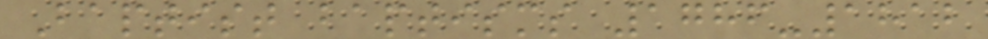Baptist baptisms 1786-1812
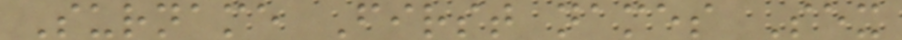Surname First names Sex
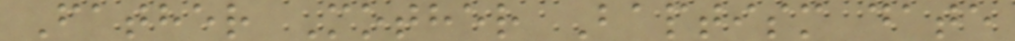Father Mother Baptism date
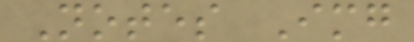Notes Img
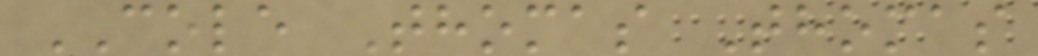COLE Thomas Thomas
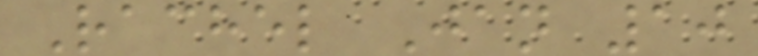Rachel Jan 10
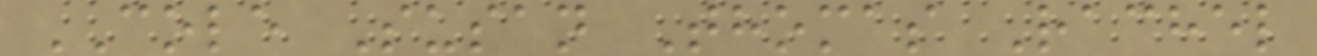COLE Susan Thomas Rachel
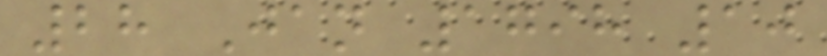28 Jan 1798 10
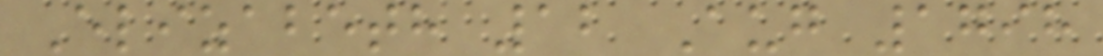Elizabeth 12 Aug 1798
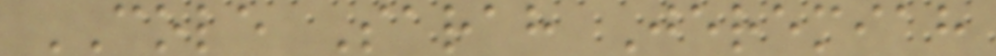COLE Sarah Jeremiah
